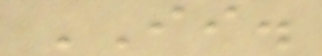II.
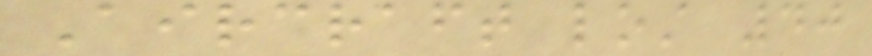Aircraft lost 40
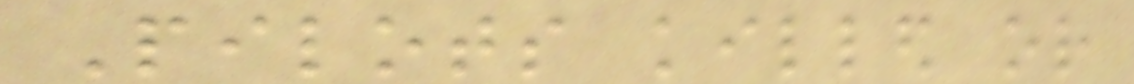Pilots killed or
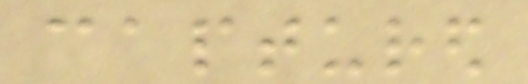captured
